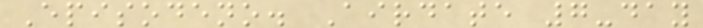Episodeno. Airdate 7-day
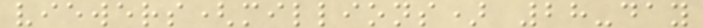viewers(millions) 28-day
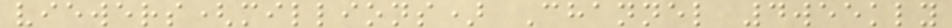viewers(millions) Channel 4weekly
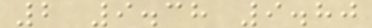2 9.38 9.80
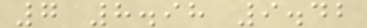7 8.98 9.42
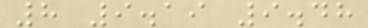8 9.19 9.48
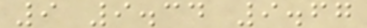9 9.34 9.67
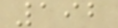192
